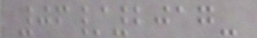06/2017-
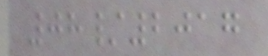08/2017
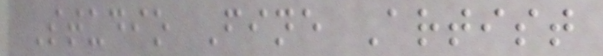Studio Fine Artist
